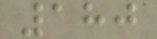180
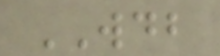WDB
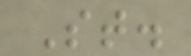St.
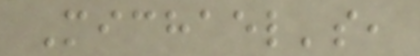Michael's,
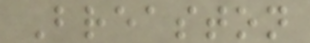Breaston
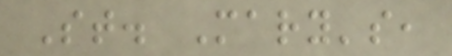St. Mary's,
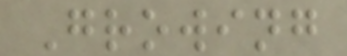Growing
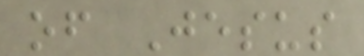of Jesus
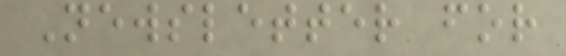Newsletter for
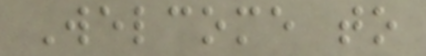Welcome to
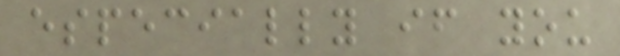especially if you
